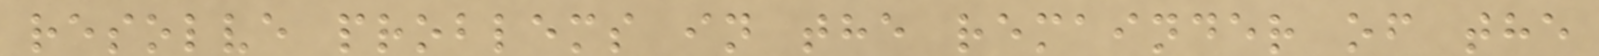resolve problems in the remainder of the
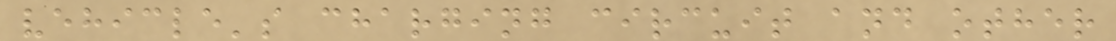vehicle's charging circuit and other
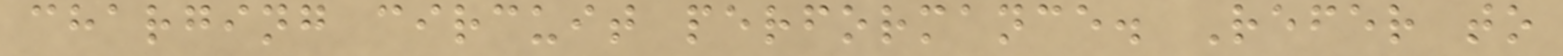charging circuit performance. Refer to
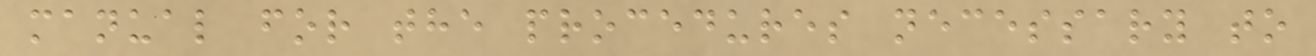manual for the procedures necessary to
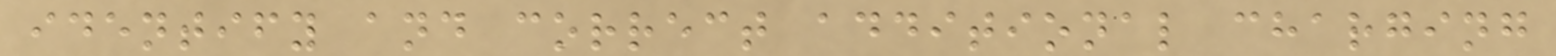identify and correct additional charging
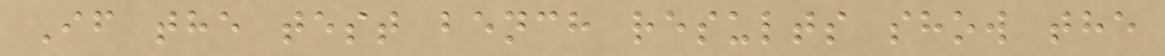If the test bench results show the
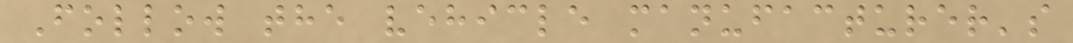Follow the vehicle manufacturer's
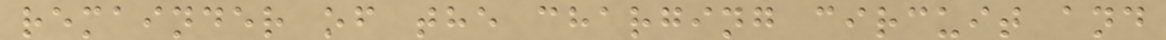remainder of the charging circuit and
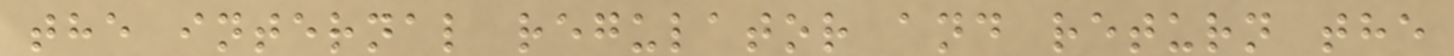the internal regulator and return the
